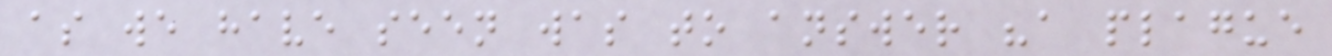as we have seen was to answer "a plague
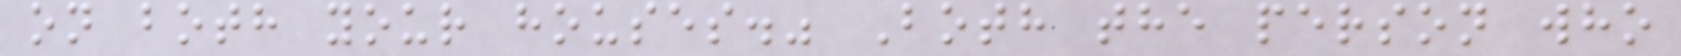on both your houses." Both the person who
